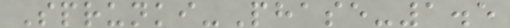Sprunki-Phase-1.5
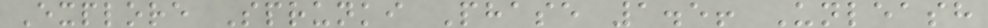Explore Sprunki Phase 1.5! Unleash
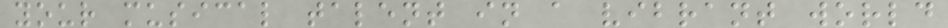your musical talent in a vibrant world
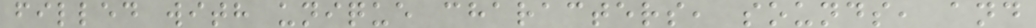filled with unique characters, sounds, and
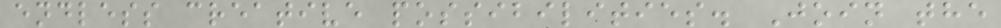endless creative possibilities. Join the
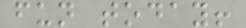fun today!
